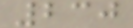230
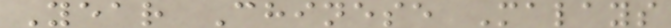Year Chinese Malays
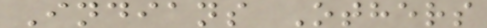Indians Others
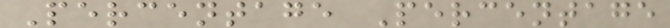Percentage Percentage
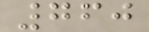760
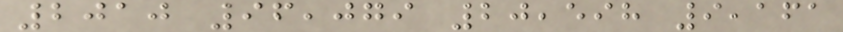2010 96,079 20,598 9,161
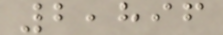2,896
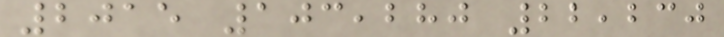2015 103,280 22,230
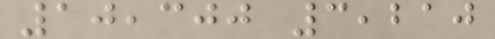10,300 3,210
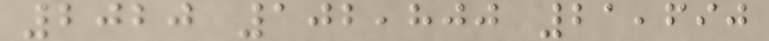2020 102,800 21,690
